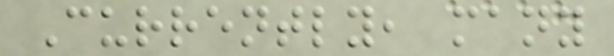Currently, many
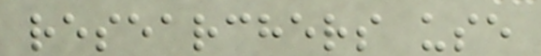researchers use
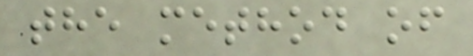the method of
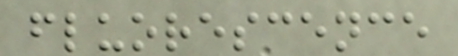fluorescence
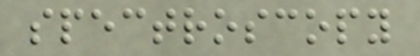spectroscopy
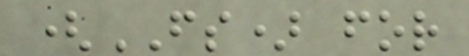(FS) for
